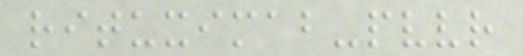rituximab-pvvr
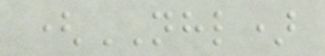(NHL)
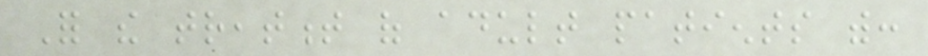For the treatment of adult patients with:
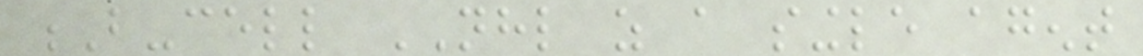B-cell NHL as a single agent
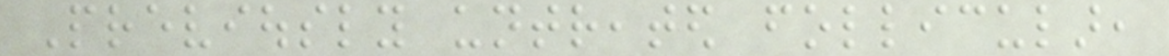Previously untreated follicular,
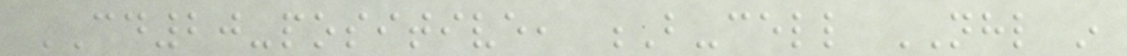CD20-positive, B-cell NHL in
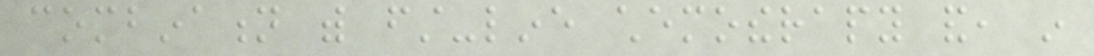combination with first-line chemotherapy and, in
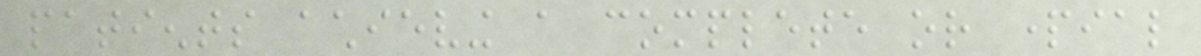patients achieving a complete or partial
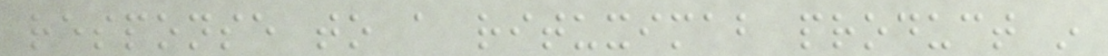response to a rituximab product in
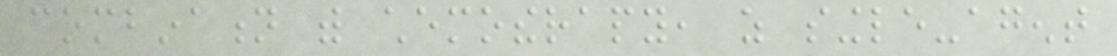combination with chemotherapy, as single-agent
